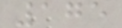175
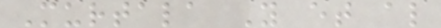Murtala Y et al
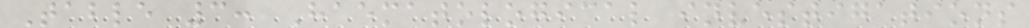Table 3: Haematological investigations
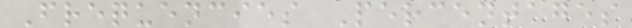Frequencies Percentages
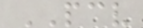PCV
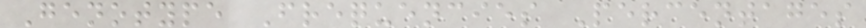Genotype Frequencies Percentages
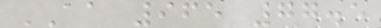AA 965 77.5
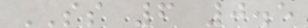SS 6 0.5
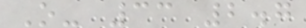O- 33 2.7
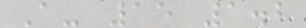A- 15 1.2
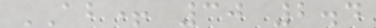AB+ 30 2.4
